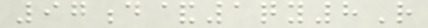97d&1qy8R
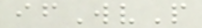ifWvP
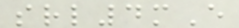srl4mE
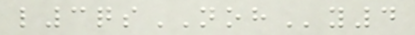l3qsNOHy4
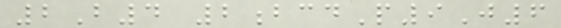2B4 2bcdP9J6
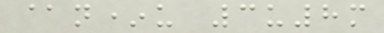@n*u 3u8m
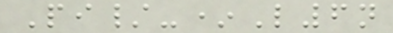Pi/-*L6n
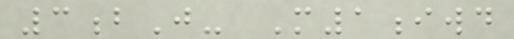3bJ- M1iwd
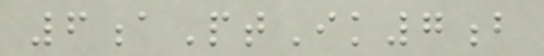6aPtIk7b
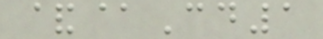&@Cd1
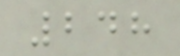248
